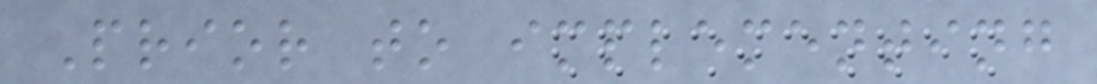Prior to implementing
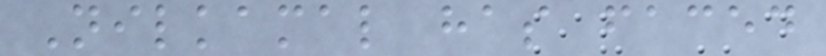Nilkamal has faced
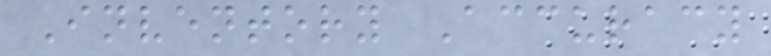Inventory Accuracy
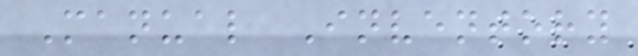Manual Inventory
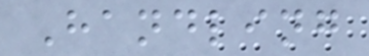Handling
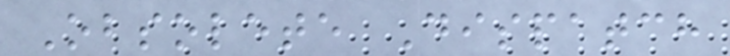Obsolete Dispatch
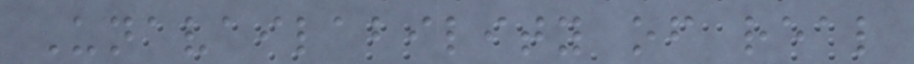Unavailability of real
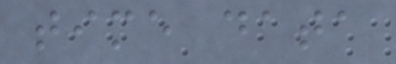time data
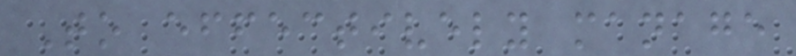To effectively manage
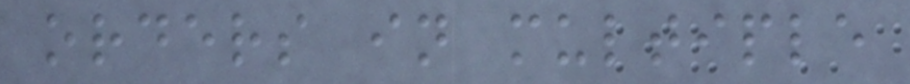orders in multiple
